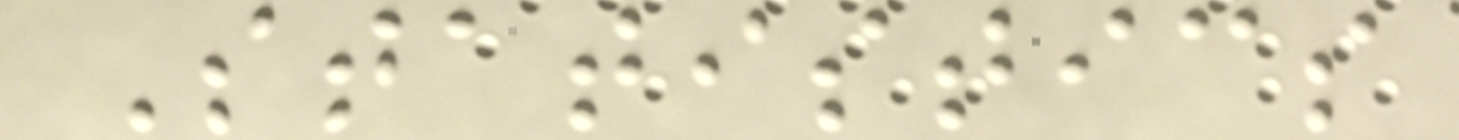Statistics
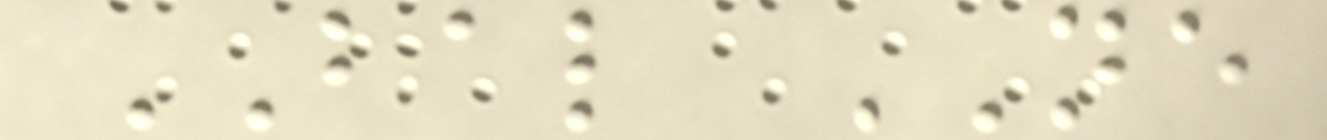BAL NE
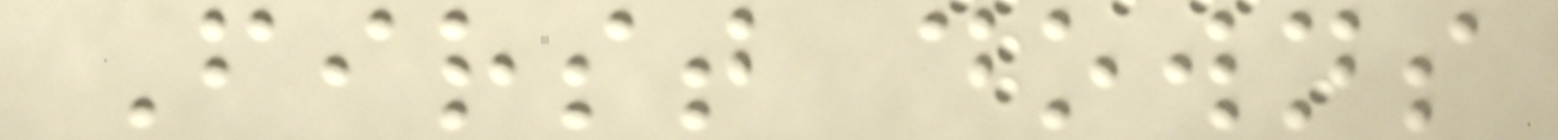First downs
